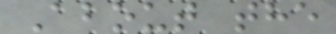About the
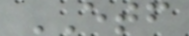ETF
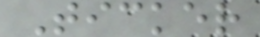Ticker
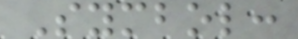Symbol:
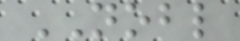NOBL
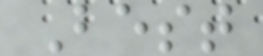Best
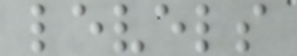levels
